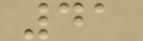41
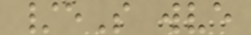/eS wve
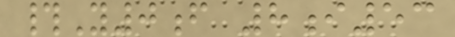#Y0f 8i53
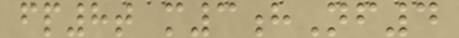fp8t m3hNf4
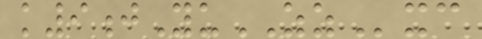k9jYuZZxc
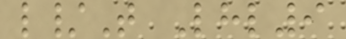l/T Lhl9
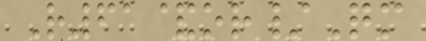R61&or/Qm
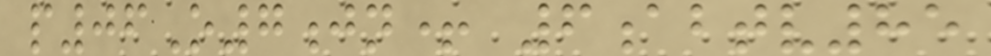p06O7jn+ 6abtv85
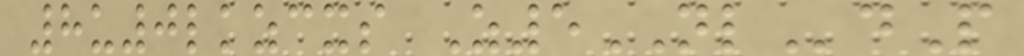8u0lkzcxs Z5NLdP
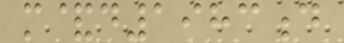m&d1983d
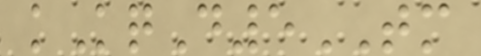kKqD5TM
